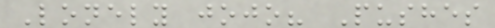Lonely jojo? Pushes
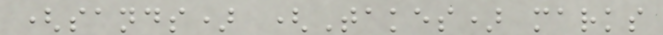(sands) (Takes) marks
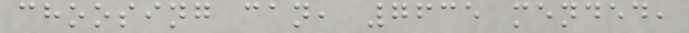choosing can, 7635 mended,
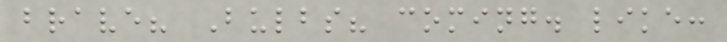brave? Bulbs? coming. like:
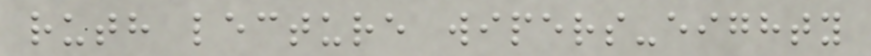ruth lecture wipers-eighty
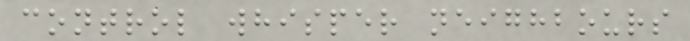control whisper neighbours
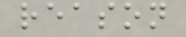reason
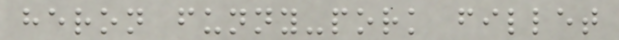heron funny-pork fillet
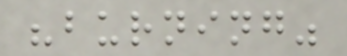"burning"
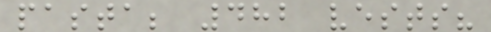pasta; 482 vests?
